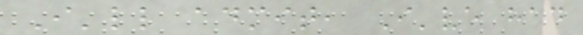I'll admit, I've had
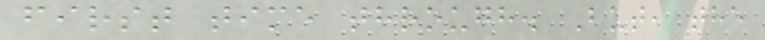first time through. But, the
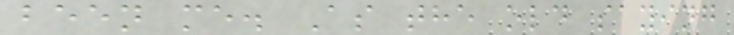been me. As the old saying
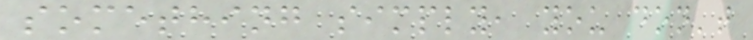something simply, you don't
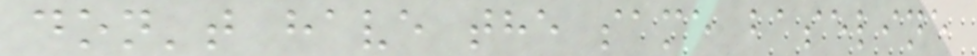don't have the same baseline
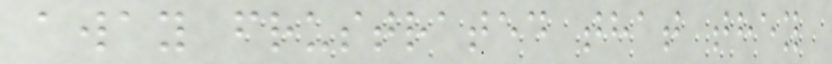away frustrated that they
